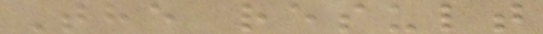The result
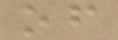of
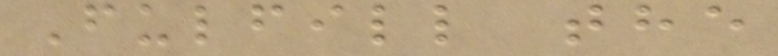Fulfill the
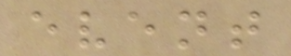event
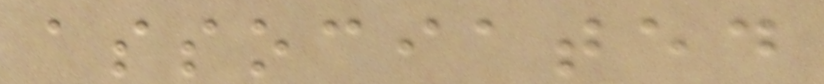associated
